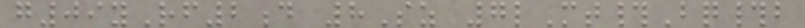g09yRf2d 8Sz 7lMt#Bq#b
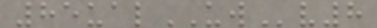85ualUWv8
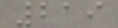219
